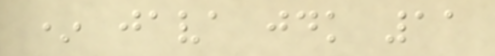* java jdk 11
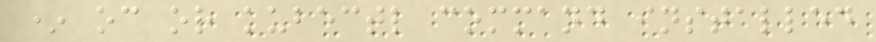* oc or kubectl command installed
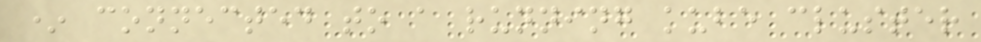* connected to a running kube cluster
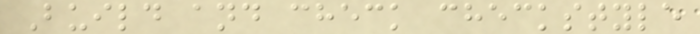Build and check checkstyle
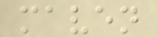maven
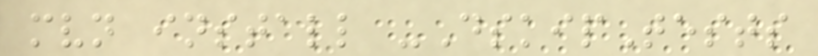mvn install -DskipTests
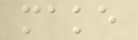make
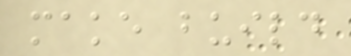make build
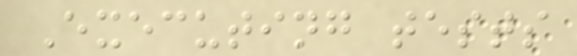Executing tests
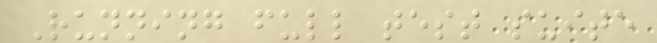Running full test suite
